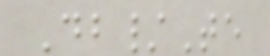Db/Te
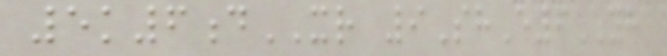5k6dXR 9ShE9YH
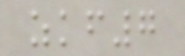zkf7
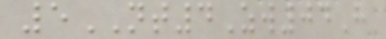5NT4Zw04H
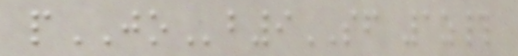pJOb9SF 1z#
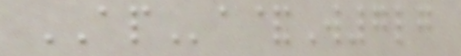APa&W7lg
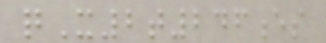qX2t246es
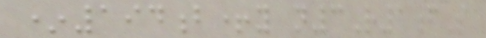*194b+y n3R1fS
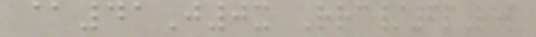@41J0x Rrc/6pRhp
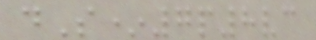dS*7p8vc
